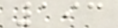193
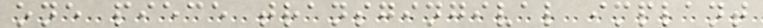one piece transgingival implant
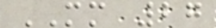MM 27
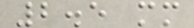2.5 mm
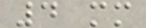4 mm
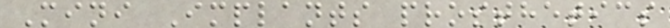Mini Implants prosthetics
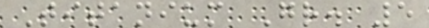Titanium Gr. 5
